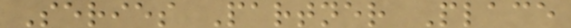Series Partner Place
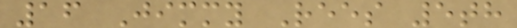16 Jimmy Rees 5th
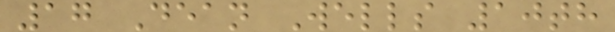17 Dean Wells 10th
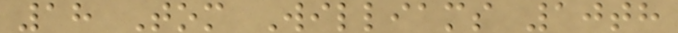18 Tom Williams 10th
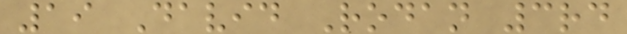19 David Rodan 3rd
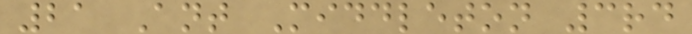21 Ant Middleton 3rd
